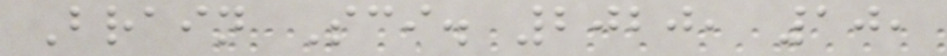Brain Sci. 2020, 10,
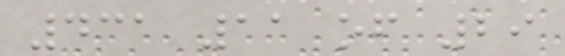431 11 of 29
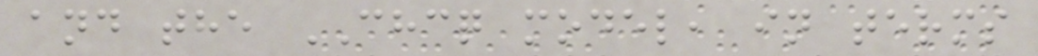and the CHCQ model, in terms
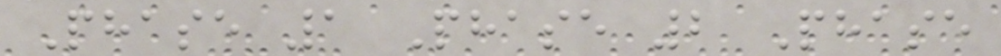Phase 1 Phase 2 Phase
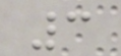3
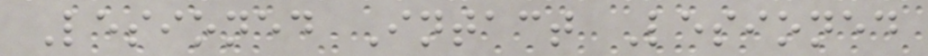Lesioned Intact Lesioned
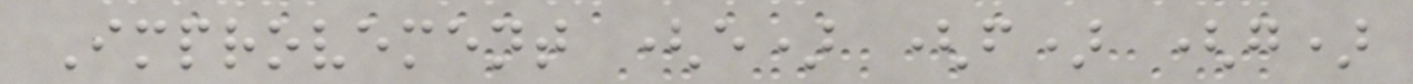Improvement (e) (f) (g)
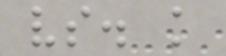vs. k
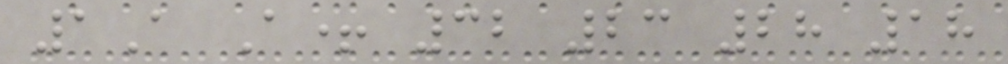1A A+ 32 23 28 18
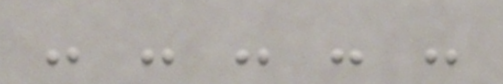- - - - -
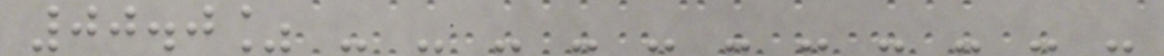00.0% - - - - - - - - - - -
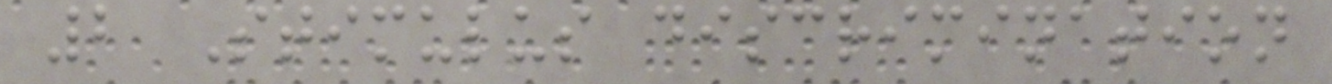2 Stimulus discrimination
